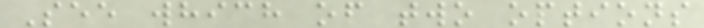See which of two options
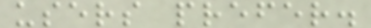users prefer.
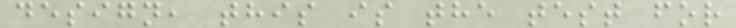design, this is the test for
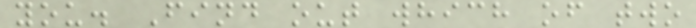you. Find out which of two
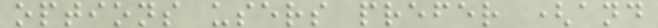options users prefer (and
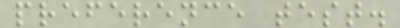preference test.
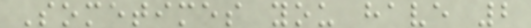Sometimes you have 2
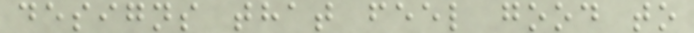designs that feel good to
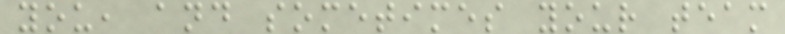you, and sometimes your team
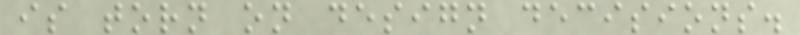is torn on design decisions.
